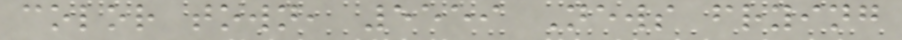color town, 5559 News frying
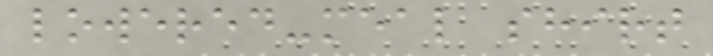lowered-meal shirt
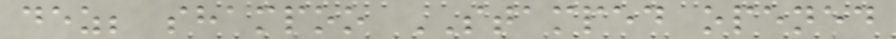dez; shampoo STAMPED opened
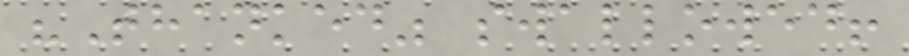"Thanked" swallowed!
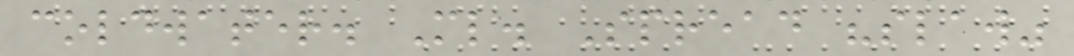coldwater. Ml. Spread "slaw"
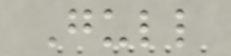Gull
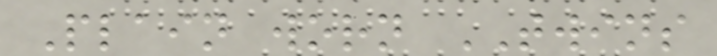Plain worn TWINS
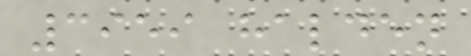3959 halden
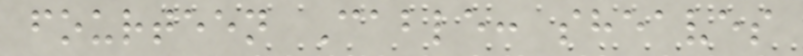fourteen Cable: sheaves
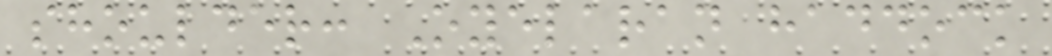shoulder: Oyelaran haddock
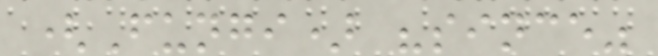(Fungi) "since"
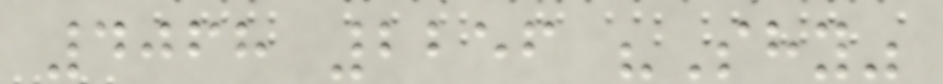4068 2256 "Shy"
